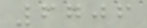6706
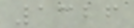1326
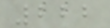222
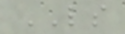LS
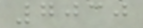7030
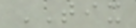TIX
